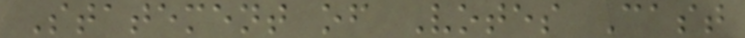Statement of Votes Cast
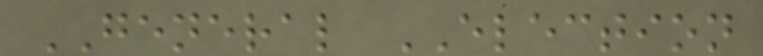GENERAL ELECTION
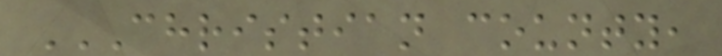CHRISTIAN COUNTY,
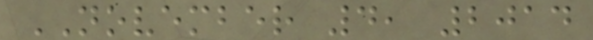NOVEMBER 4, 2014
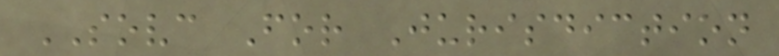SOVC For Jurisdiction
